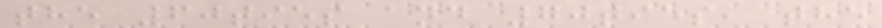the 60ties and 70ties, the
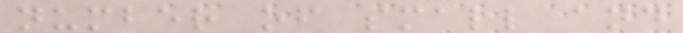number of small and
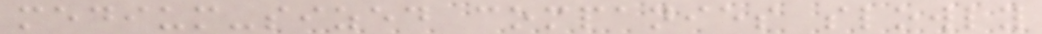medium-sized companies slowly
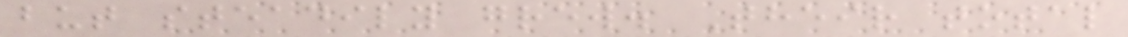but steadily grew. Their total
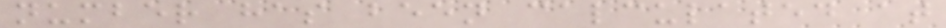number has been calculated at
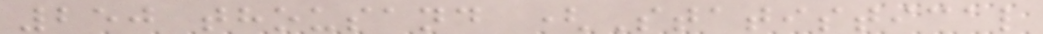250 thousand (Statistical
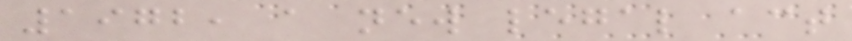1972, a new legal act
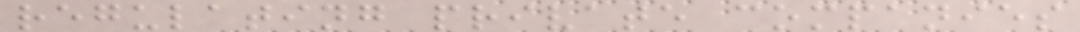regulating private companies
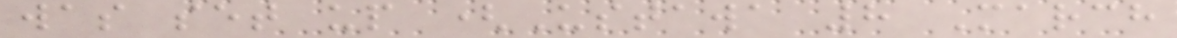was set up (Ustawa 8 March
